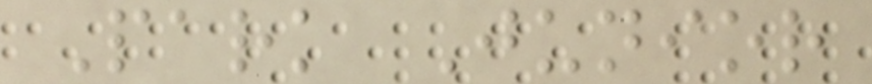Park Junior
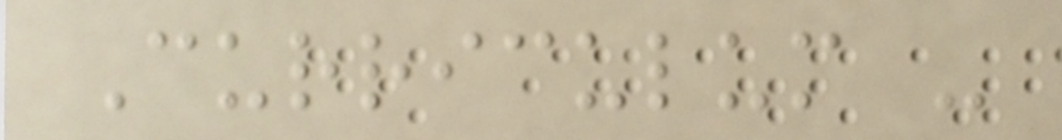Curriculum -
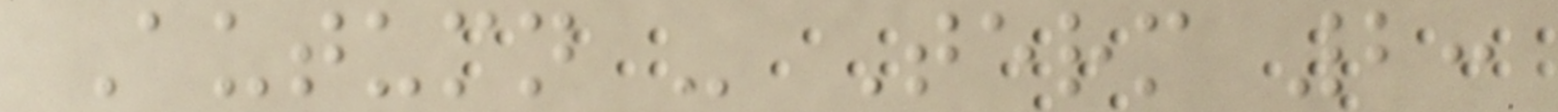Autumn - Term 2:
